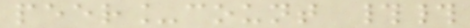peer_count ##
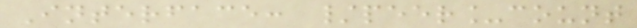Interface: /peer_count
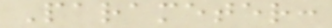Parameter:
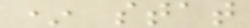* stat
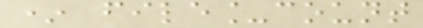* file_count
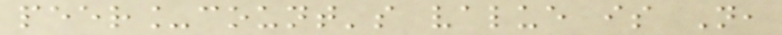peer_count's value is N,
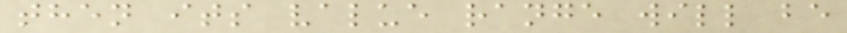then its value range will be
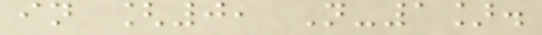in [0, N-1].
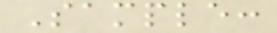Sample:
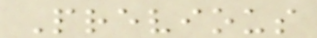Previous
